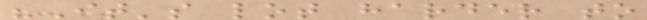"It's lot harder to
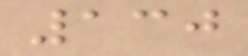130
